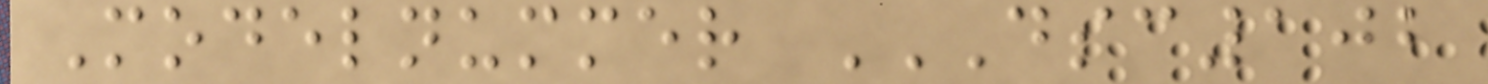Modelnummer DSC102
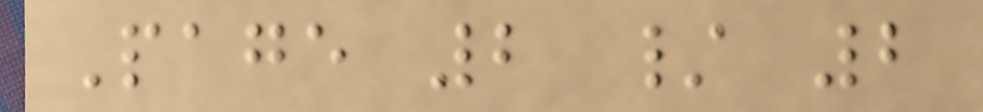Page 2 / 2
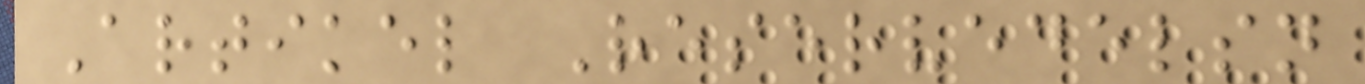Artikel Reservedelsn
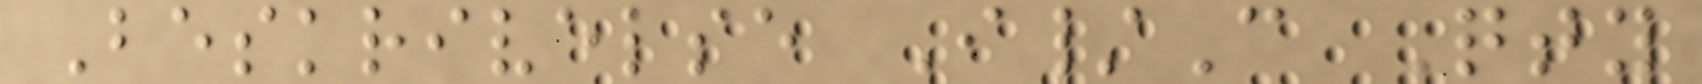Beskrivelse I/C Qty
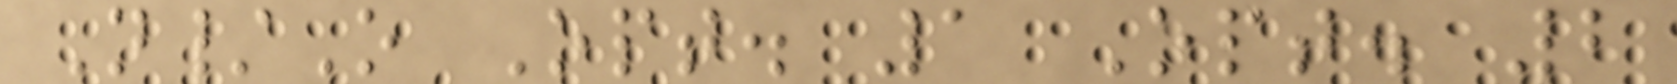N/O Opt. 1 Opt. 2
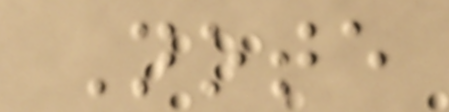Note
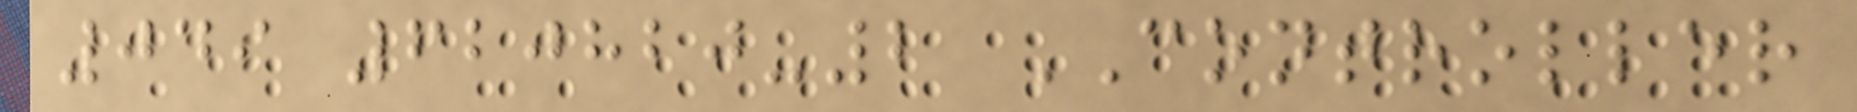049 620820-2 CONTROLLER
